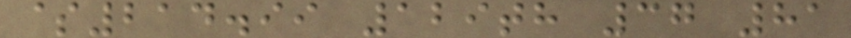$214.99 129th 37 81
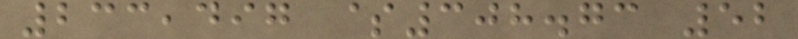233,497 $308.73 52
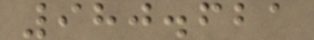980.621
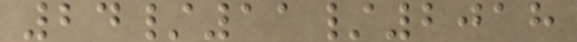24/11/2018
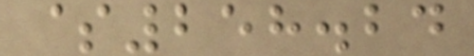$258.24
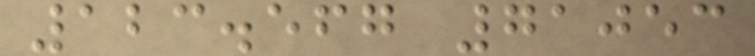123.567 71053
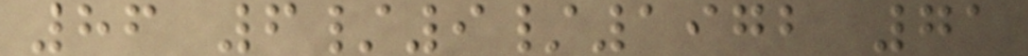86 6/9/1972 71
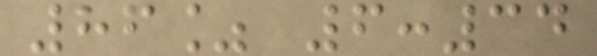86% 6:34
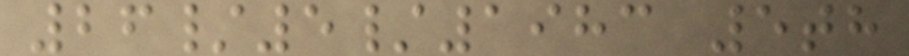26/5/1983 5th
